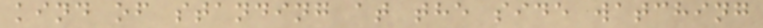kind of standing at the side watching
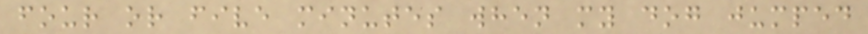four or five minutes when my dog jumped
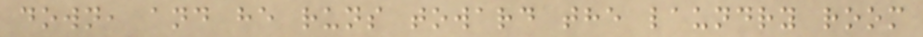down, and he runs toward the laundry room
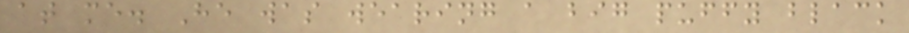at me. He was wearing a big puffy black
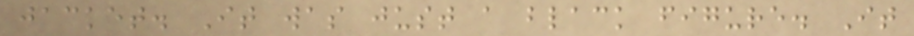jacket. It was just a black figure. It
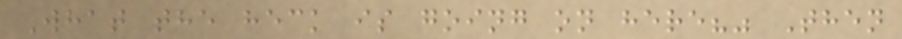What the heck is going on here?" Then
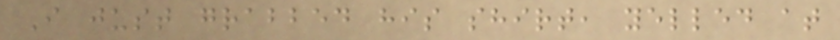I just grabbed his shirt, yelled at
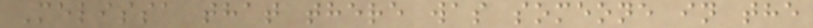Melissa that there was someone in the
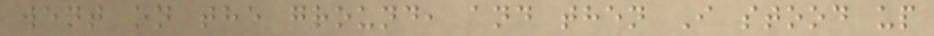went on the ground, and then I stood up
